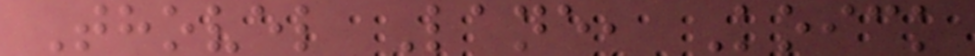Thovel Lane, Koick
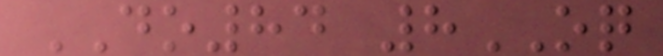DO84 8OQ
